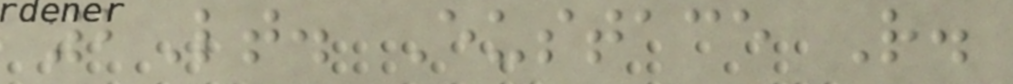2Lt. Eustace R.
